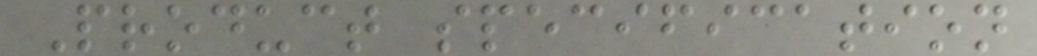Product specification
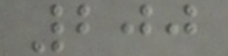200
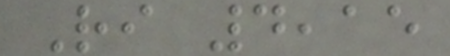Ri 4,15
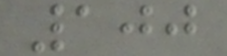100
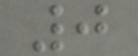0
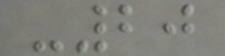-20
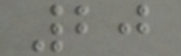20
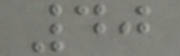40
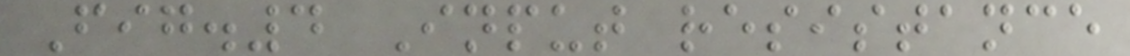Fig.4 Input resistance
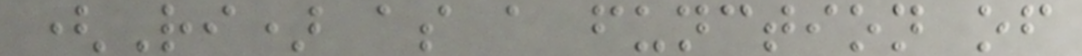(Ri) as a function of
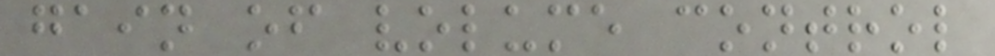gain of volume control
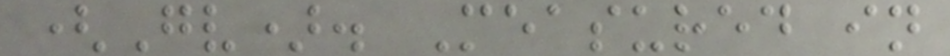(Gv). Measured in
